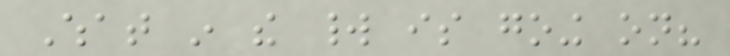What in the world is going on?
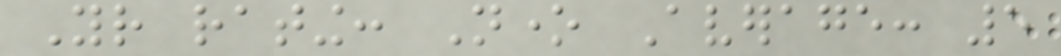Your rating: None Average: 5
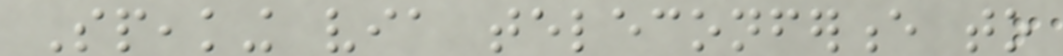Speaking via teleconference to
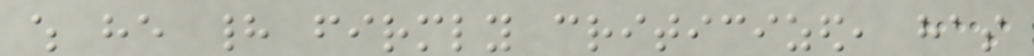which he had firmly criticized, has
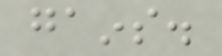gains.
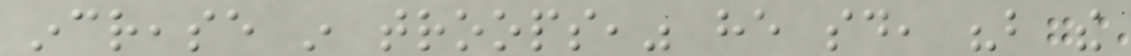increase in troops," he said, "but the
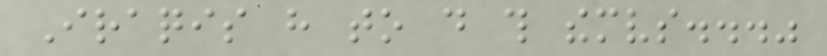Iraqis have to do this themselves..."
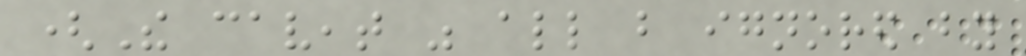(The caveat was all but ignored by
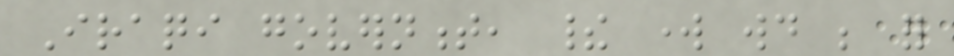Iraqi government, their work would be for
